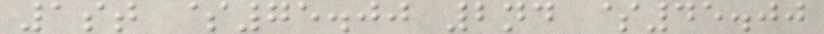1st $75.00 2nd $45.00
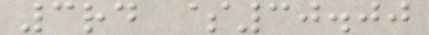3rd $30.00
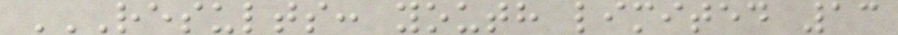RESULTS: YOUTH LIMITED 13
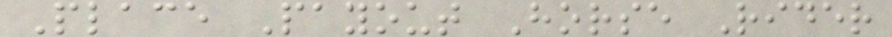Place Payout Horse Rider
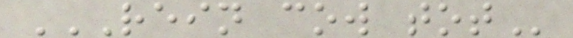REIN COW TOT
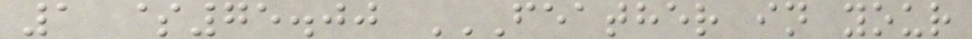1 $75.00 FEATHER IN YOUR
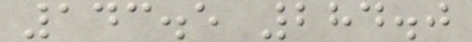143.5 284.0
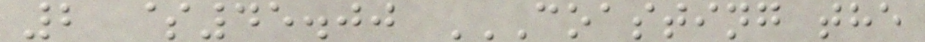2 $45.00 COASTING THE
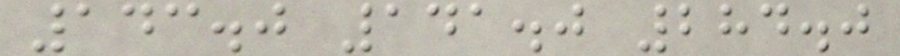143.0 141.0 284.0
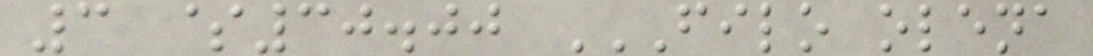3 $30.00 FILO OLENA
